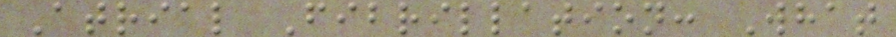Atrial Fibrillation: What
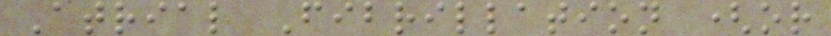Atrial Fibrillation (or
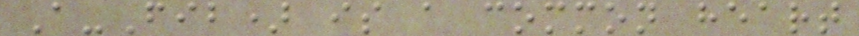A-Fib) is a common heart
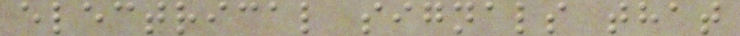electrical signals that
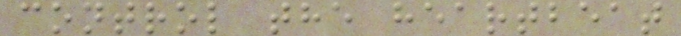control the heartbeat
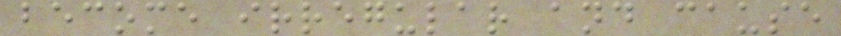become irregular and cause
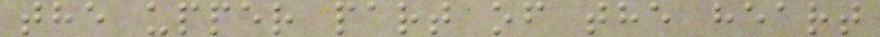the upper part of the heart
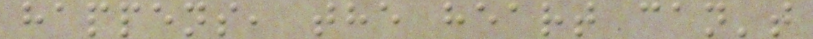happens, the heart can't
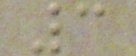3
